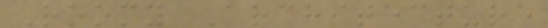Roomy Architecture
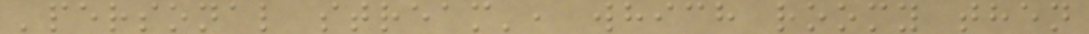'personal stream', which roomy then
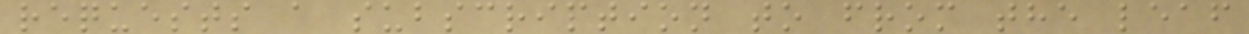requests a subscription to from the leaf
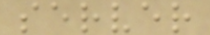server
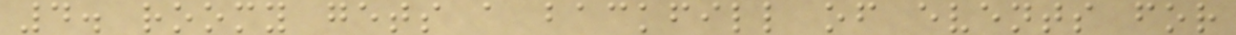4. roomy gets a backfill of events for
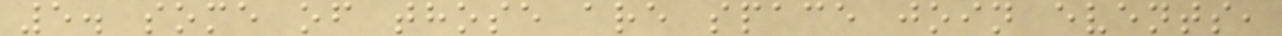5. some of those are space join events,
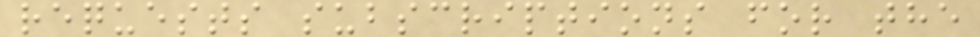requests subscriptions for the
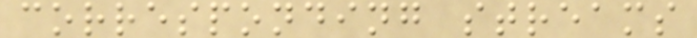corresponding streams
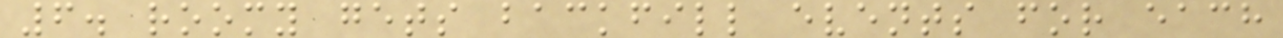6. roomy gets backfill events for each
